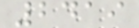2419
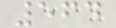564
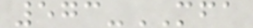573-MFA
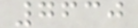7630
